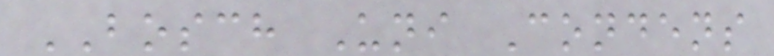BOSCH Uni Condens
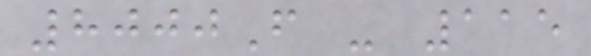8000F - 115
